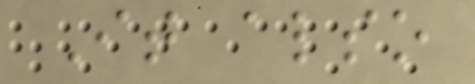It also
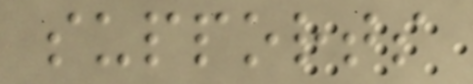supports
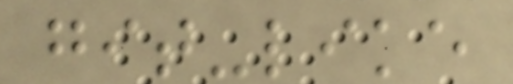git-like
